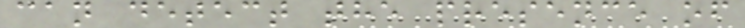can detect the presence of
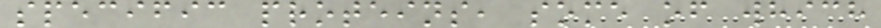specific proteins, some of which
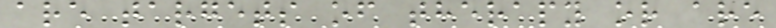are targets of therapy or are
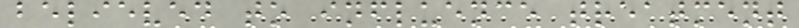believed to influence treatment
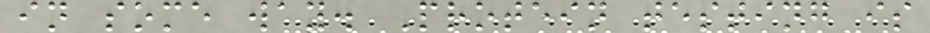in some way. Protein testing is
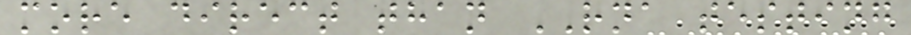more direct than RNA testing
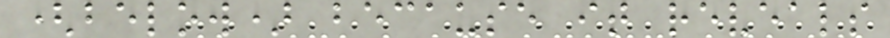(below) because it reveals
